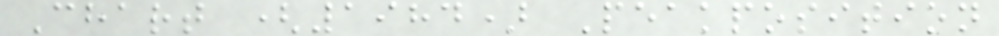Chart (1984) Peakposition
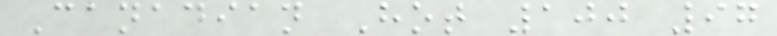Canadian Hot 100 97
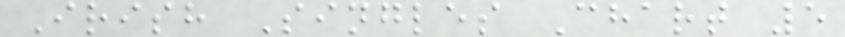Irish Singles Chart 5
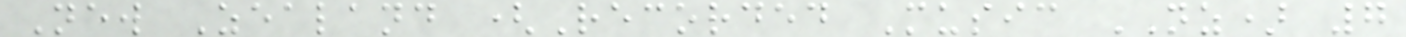New Zealand (Recorded Music NZ) 7
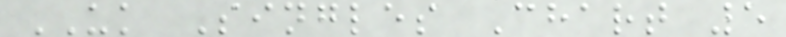UK Singles Chart 5
